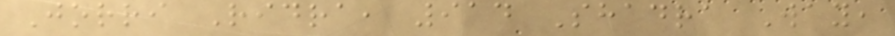Jorri Ridra, 914 Shadra Way,
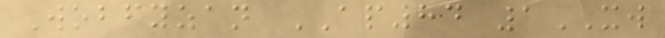Wobfyzan AP84 1XW
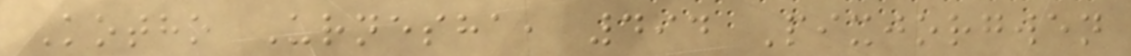Kotho Urnesha, 494 Pixjorgwen
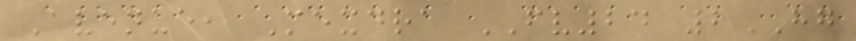Avenue, Mexdra FV24 2HG
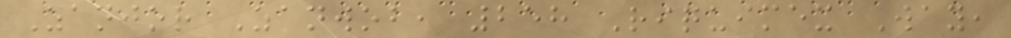Zanjor Zanwob, 258 Riquimex Way,
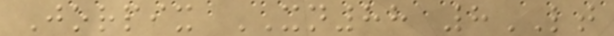Jorpix XN88 8LT
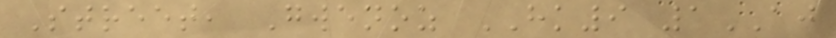Street, Gwenoz HK9 1AJ
